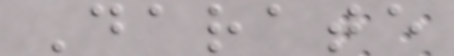Darate
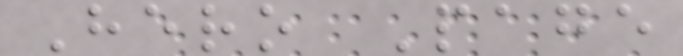Hero Page
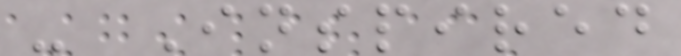- Inspired
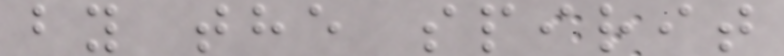by the spirit
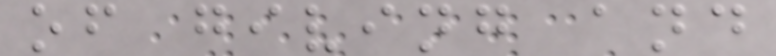of giving and
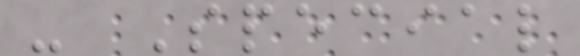- Special
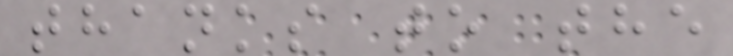thanks to the
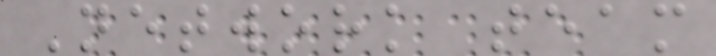Network team
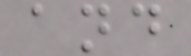and
